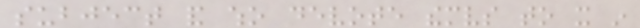subject and who devote themselves to it in
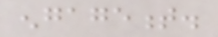engagement.
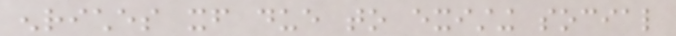enriches itself due to existing social
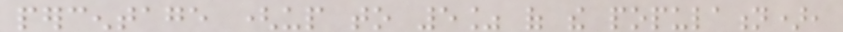percentage (up to 5% of the population),
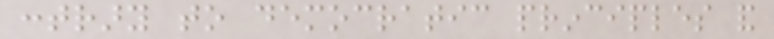contrary to democratic principles and
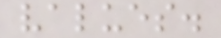values.
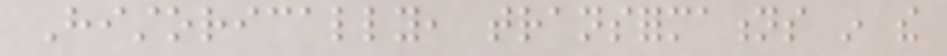Historically, transformations in the
